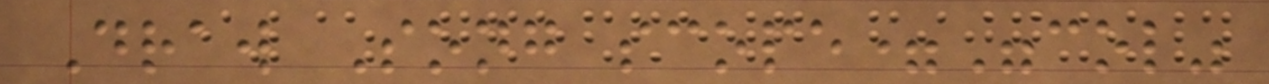Draw Song scope="col"
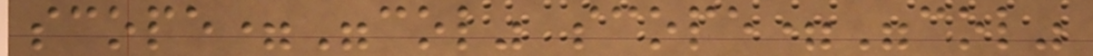scope="col" scope="col"
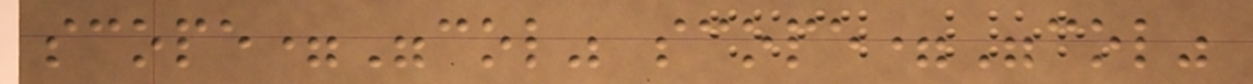scope="col" scope="col"
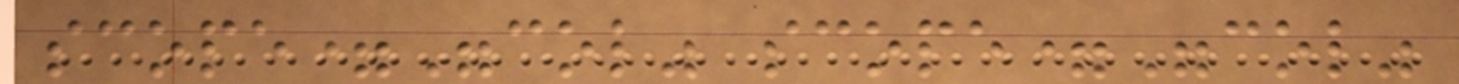scope="col" scope="col"
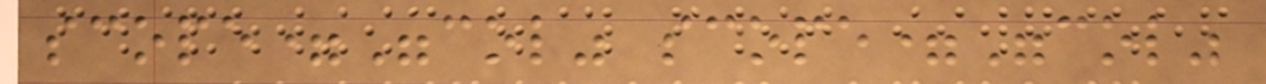scope="col" scope="col"
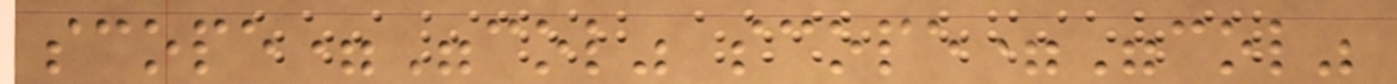scope="col" scope="col"
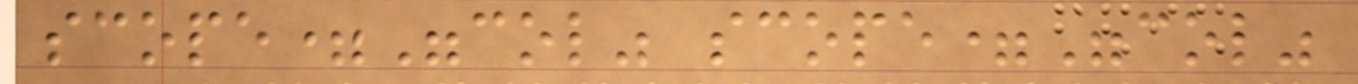scope="col" scope="col"
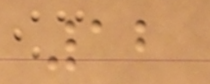12
